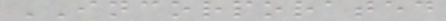INCORPORATED
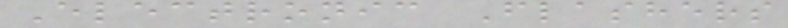Electronic Flashers
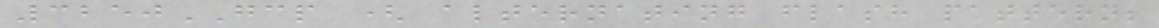3250GCP ( alternating flash pattern;
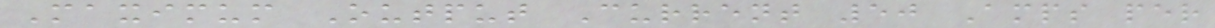Maximum Output Current 50 Amps per
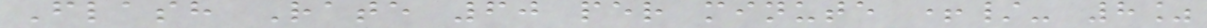Flash Rate 60 per minute +/- 8%
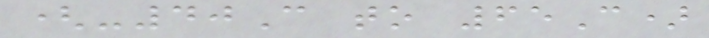(-40C to 65C)
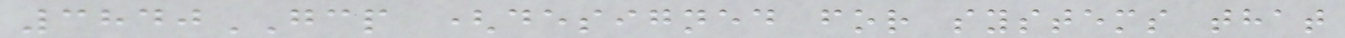3840GCP (designed for systems that
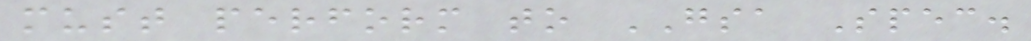must perform to GSA Spec.
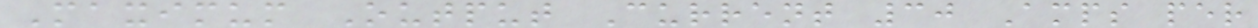Maximum Output Current 30 Amps per
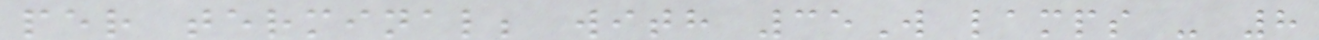per terminal; with 35W lamps - 8
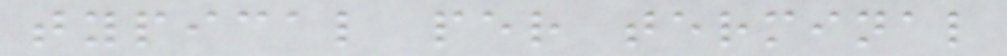typical per terminal
